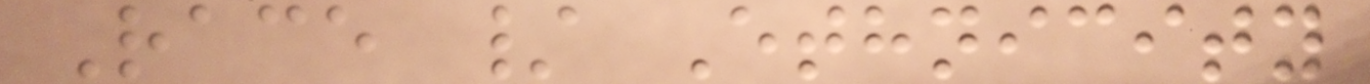Race / Ethnicity
